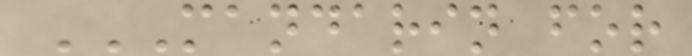MANDARIN FOR
